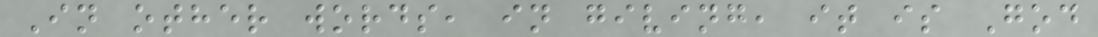In other words, in giving, it is God
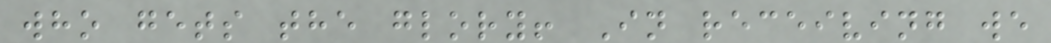who gets the glory! In receiving we
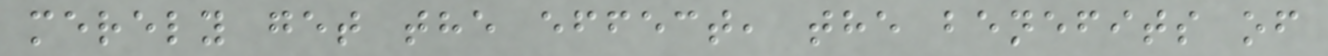merely get the effect, the benefits of
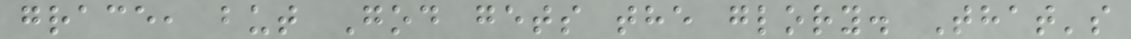grace, but God gets the glory. That's
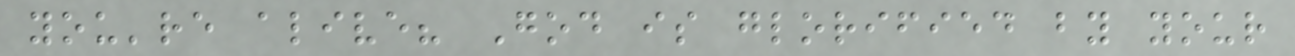you're alive? God is glorified by your
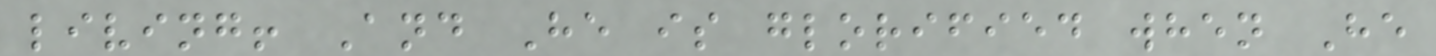living! And He is glorified when He
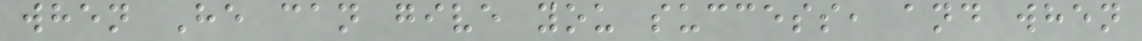when He can give you success, and when
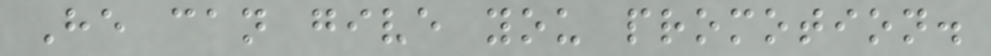He can give you promotion.
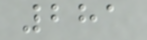281
